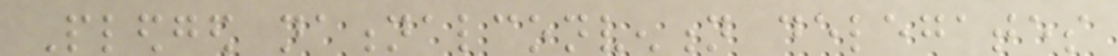Pledged nationalconvention delegates
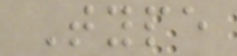Type
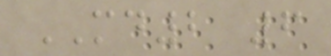MD2 6
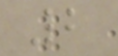2
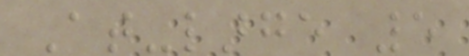At-large 5
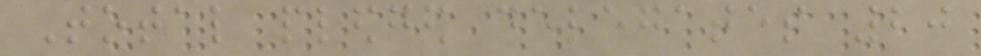Total pledged delegates 20
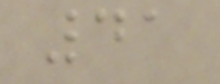41
